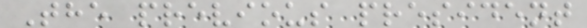The previous president
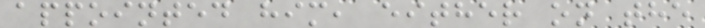appointed him, either on the
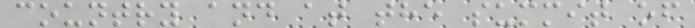country and at the summit of
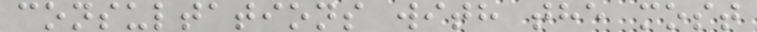consultations with the most
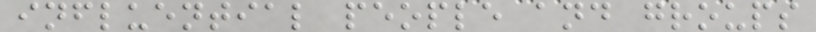influential people and groups
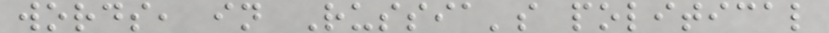words, in Russia's political
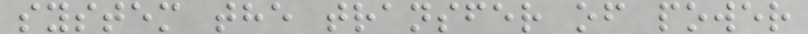system the transfer of power
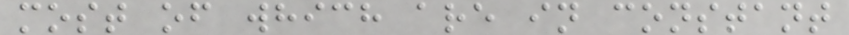most of which are in constant
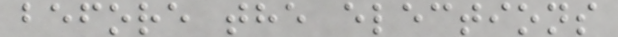before the elections
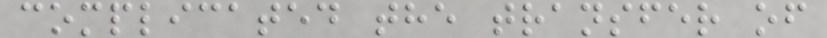complicated the transfer of
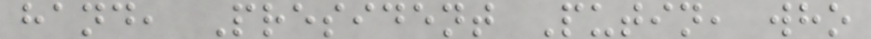hand, President Putin, who
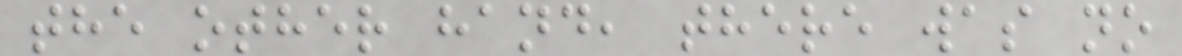the other hand, there was no
